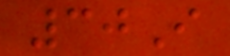30I
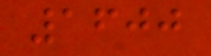1600
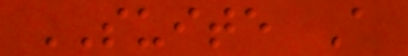SUITE A
